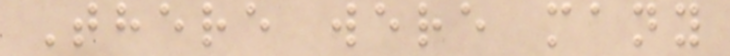There were many
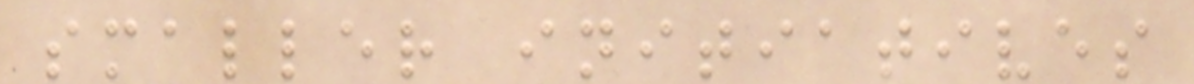smaller initiatives
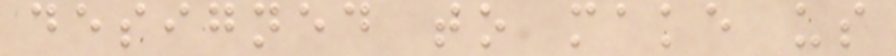designed to make us
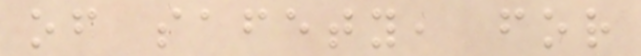of safety, for
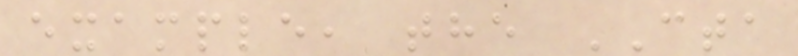example, the CTA
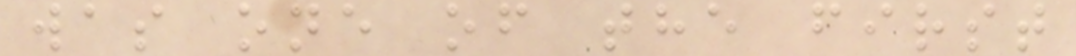was one of the first
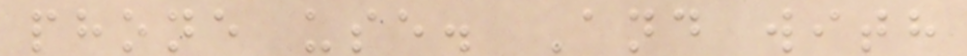phone use. And with
